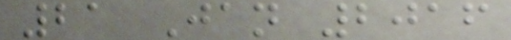21 Jan 2016
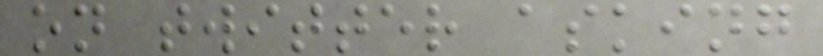on twitter asking
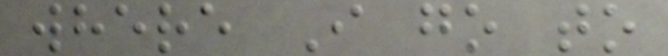where I go to
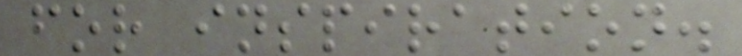for inspiration.
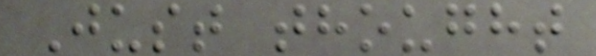Just thought
